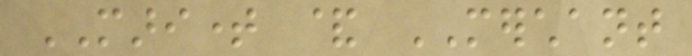MARITIME & MERCHANT
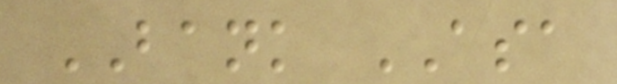BANK ASA
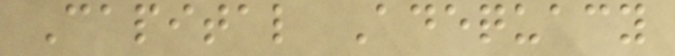Capital Adequacy
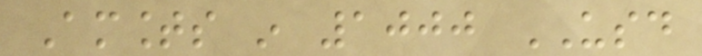Amounts in 1000 USD
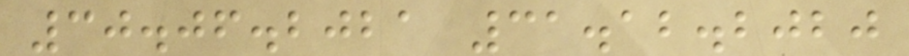30.06.2021 31.12.2020
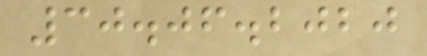30.06.2020
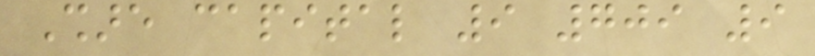Share capital 9 709 9
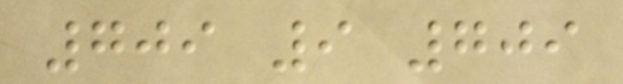709 9 709
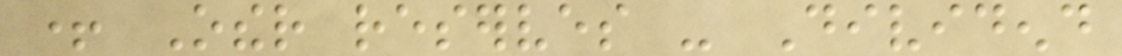+ Other reserves - Dividend
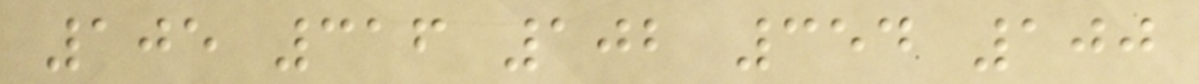105 316 102 354 100
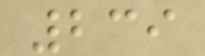239
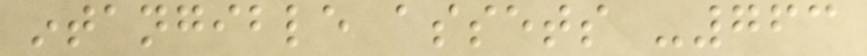intangible assets -763
